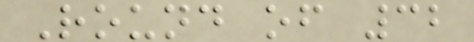Round of 32
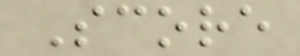Score
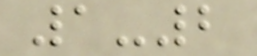1-2
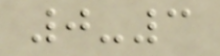0-3
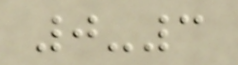0-3
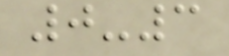0-3
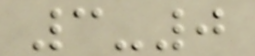3-0
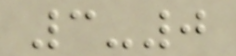3-0
